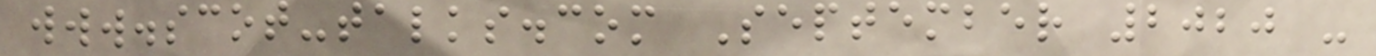www.scot-talks.com September 2020 -
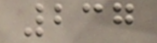237
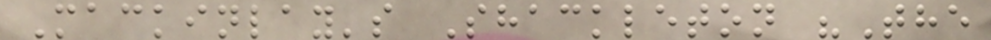Mackinlay's Shackleton "The
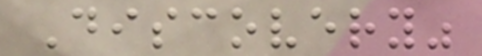Discovery"
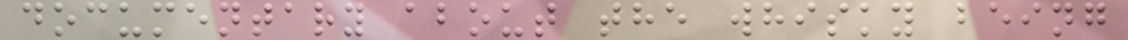documentary about the whisky being
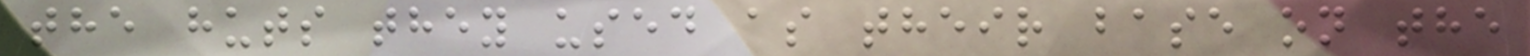the huts they used as their base on the
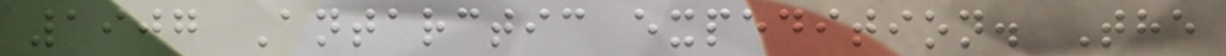1907 Antarctic expedition. The
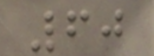60
